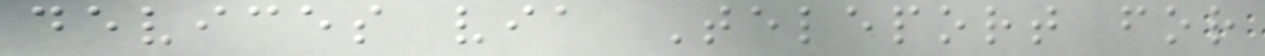devices via Teleport for
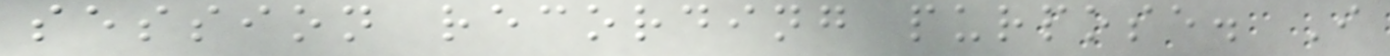session recording purpose. I
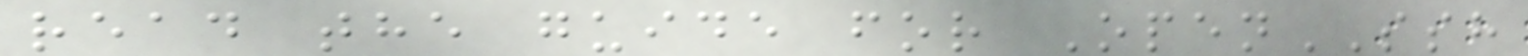read the guide for OpenSSH
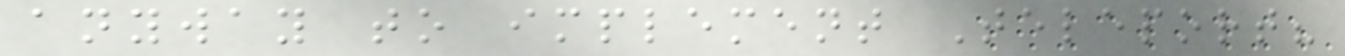anyway to implement Teleport?
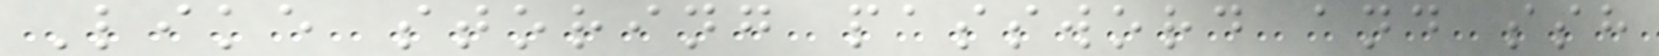Like storing password and ssh
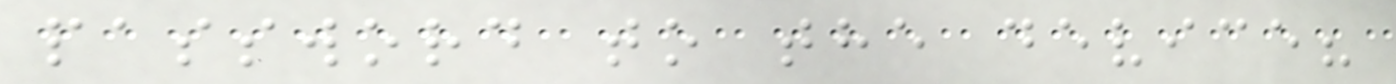password to the device?
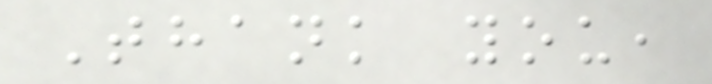Thank you,
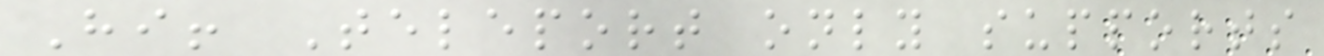Hi! Teleport only supports
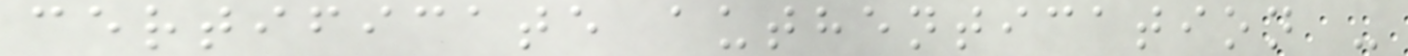certificate authentication -
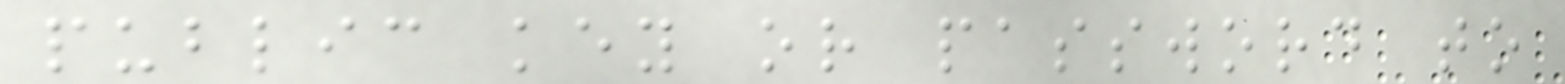public key or password to
